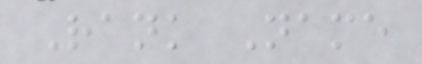Rank Name
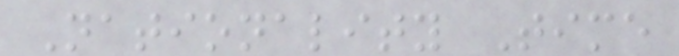Nationality Time
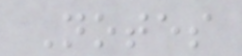Notes
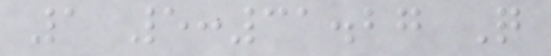1 5:31.27 Q
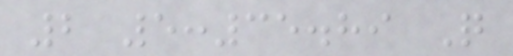2 5:35.89 Q
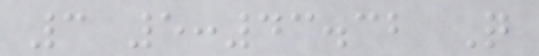3 5:43.32 Q
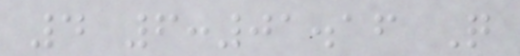4 6:01.16 Q
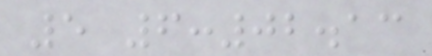5 6:02.13
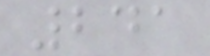241
